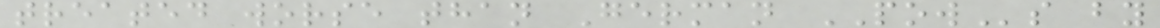treated worse than German POWs by
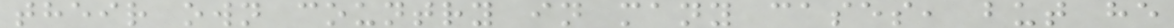their own country in many cases, but he
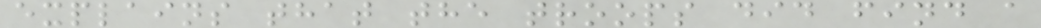explains that the troops did find a
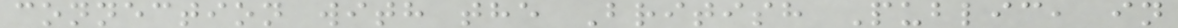connection with the British Public, in
